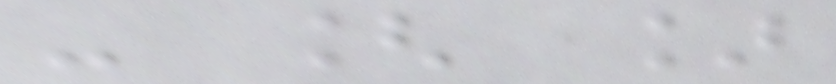- [ ]
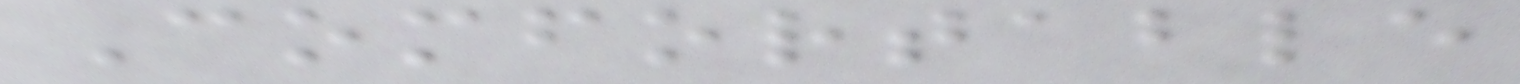Comfortable
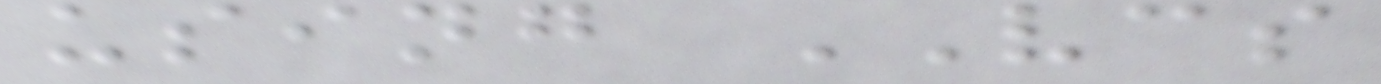using VCS
